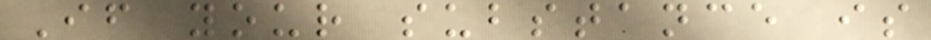If your substance is
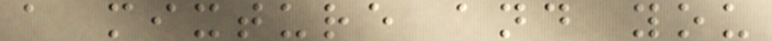a mixture and you
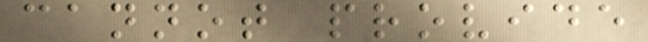cannot provide
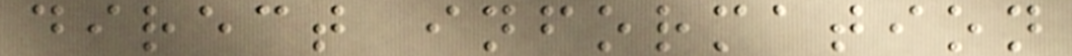direct information
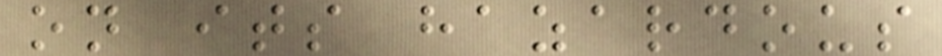on its hazardous
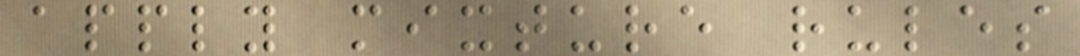apply mixture rules
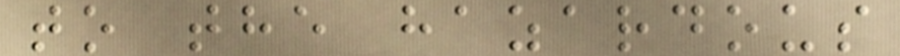to the hazardous
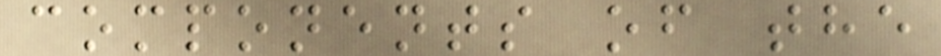components of the
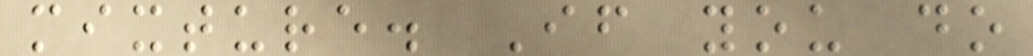mixture. If you do
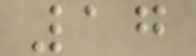17
